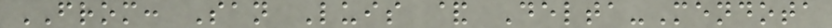FROM: San Luis & Delta-Mendota
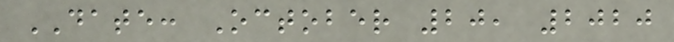DATE: October 20, 2020
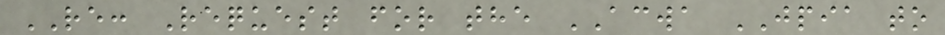RE: Request for the ACWA JPIA to
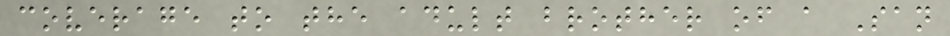coverage to the adult brother of a San
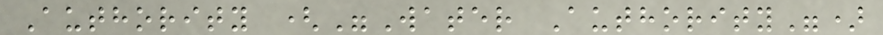Authority ("Water Authority")
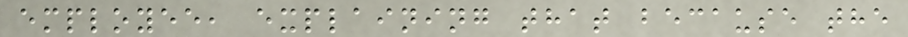employee, explaining that because the
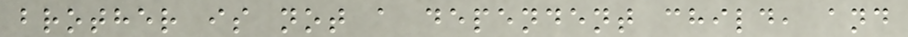brother is not a dependent child, and
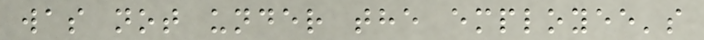was not under the employee's
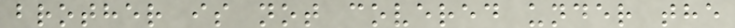brother is not covered under the
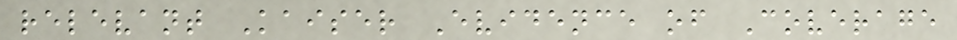relevant Kaiser Evidence of Coverage
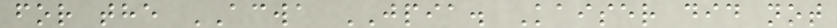for the ACWA JPIA. Kaiser did not
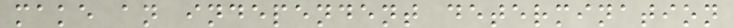make an independent determination
